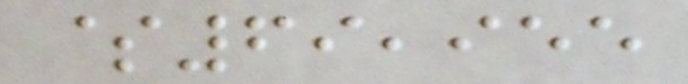$69,955
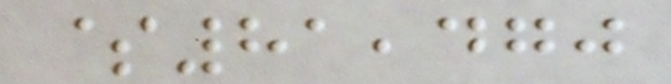$81,470
